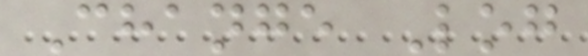Change Log
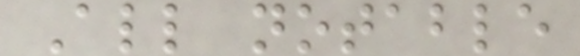All notable
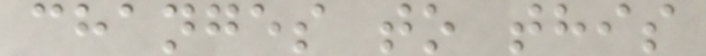changes to this
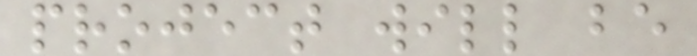project will be
